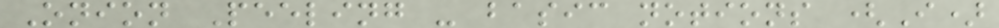Onion Peeling - basic notions (I)
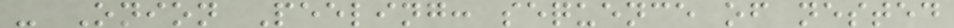- Onion Peeling: sequence of nested
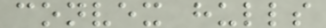convex hulls
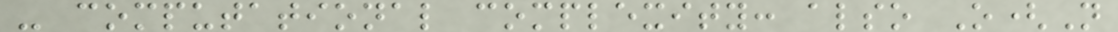- computational complexity: also O(N
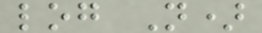log N)
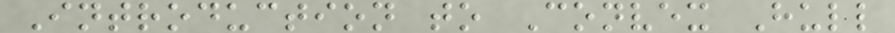Introduction to Convex Hull
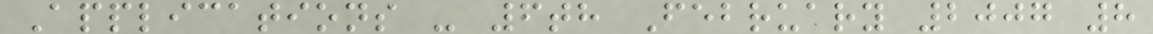Applications - 6th February 2007 8
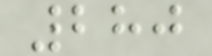280
